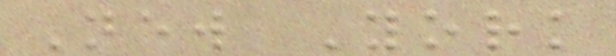New York
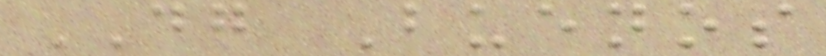DG Buenos
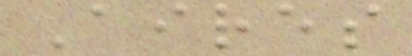Aires
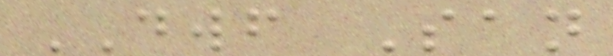DWF San
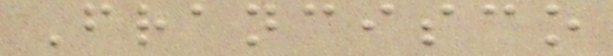Francisco
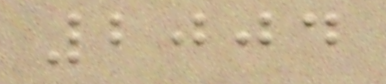2004
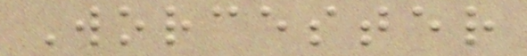Worcester
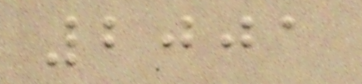2001
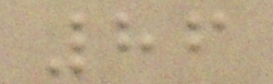86
